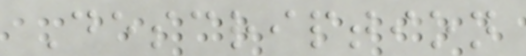Description
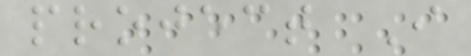project I
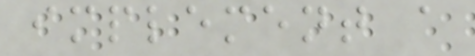implement a
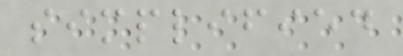simplified
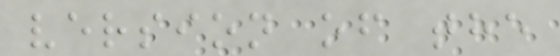version of the
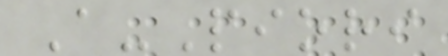A-Piori
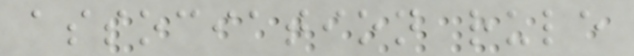association rule
